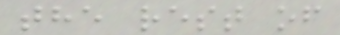the rest of
